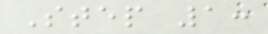Step 1:
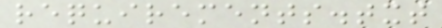requirements.txt
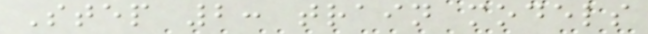Step 2: train models
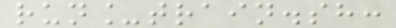run_train.sh:
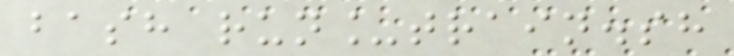bash run_train.sh
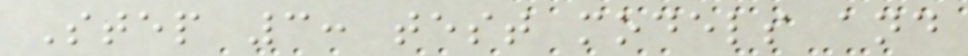Step 3: test models and
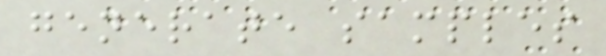generate samples
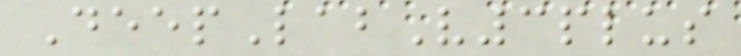DeepLabV3plus
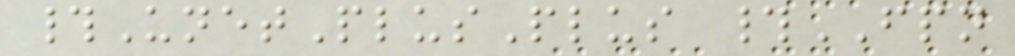#UnetPlusPlus #FPN
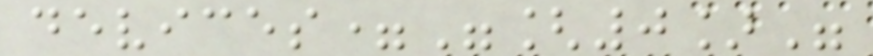devices="[0]"
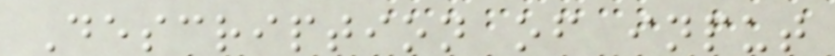Description of input
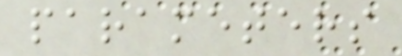parameters
